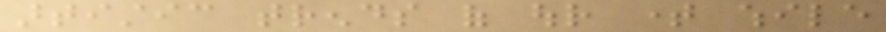artistic trends of our time while
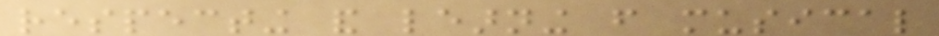respecting and learning from musical
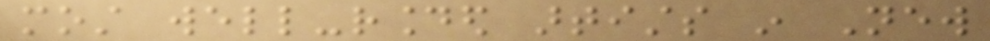most well-rounded artists in New
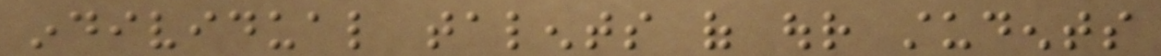individual talents of our students
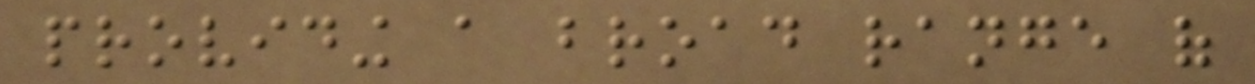providing a broad range of
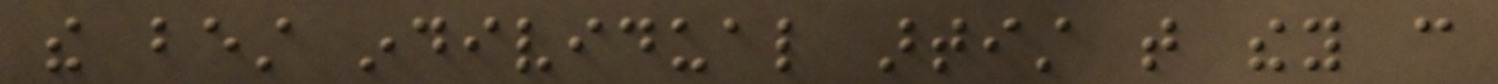the best individual artist that they can
